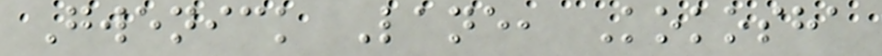Gwenick Lane, Kokosha
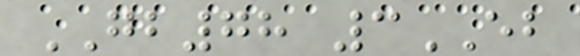GB78 3EB
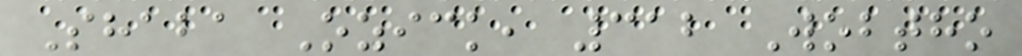Shaba Ozick, 312 Wobtho
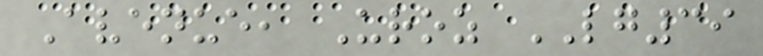Avenue, Uroz LG39
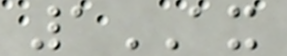1AX
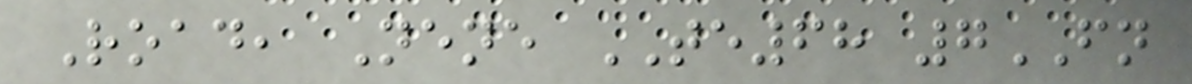Road, Nene TE68 7FN
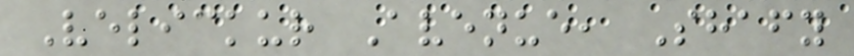Velickur Avenue, Shafy
